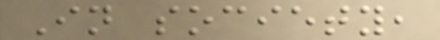In society,
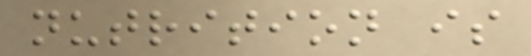nutrition is
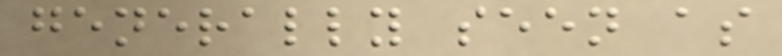generally seen as
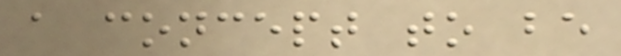a concept to be
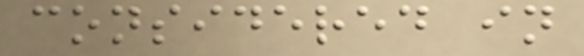considered in
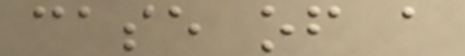case of a
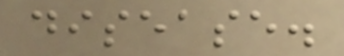disease.
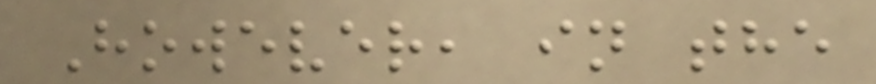However, in the
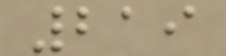219
